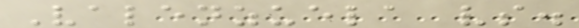Valenzuela vs.
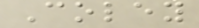Coley
